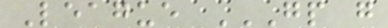League GP G
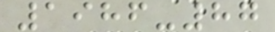1986-87
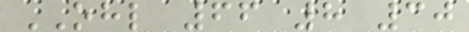OHL 66 8 30
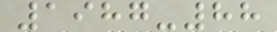1987-88
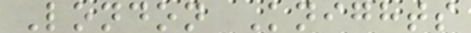London Knights
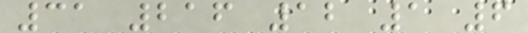31 216 12 1 6
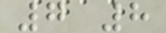7 8
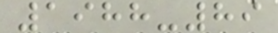1988-89
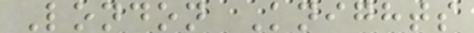London Knights
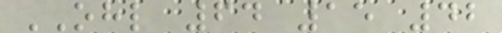OHL 64 15 42
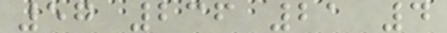57 236 21 4
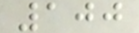100
